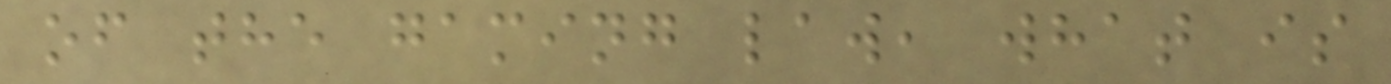of the gaming law, what is
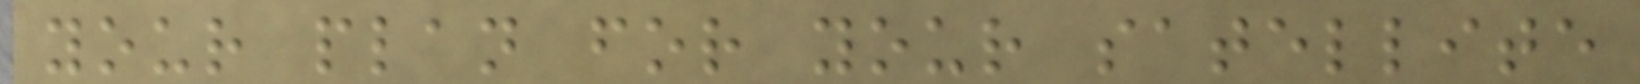your plan for your satellite
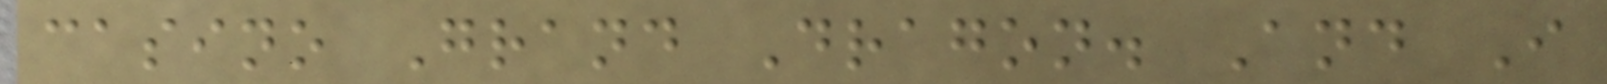casino Grand Dragon. And I
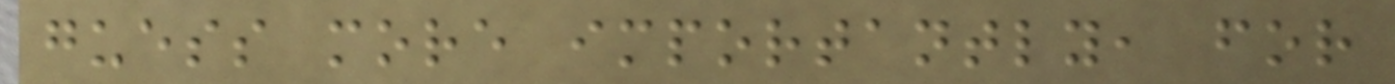guess more importantly, for
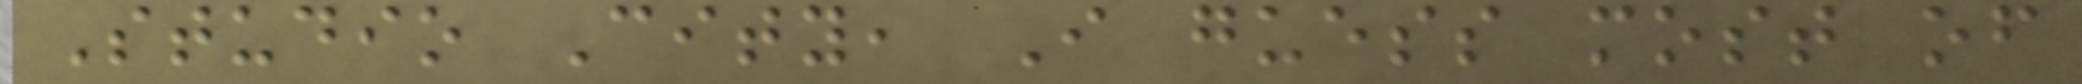Studio City, I guess most of
